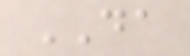DA
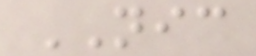NIC
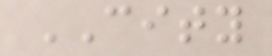CITY
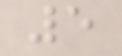5
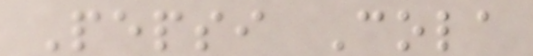Pepsi Cola
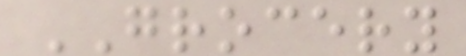GROCERY
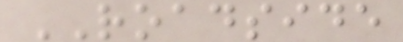ROADSIDE
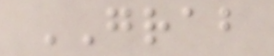GRAB
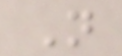N
